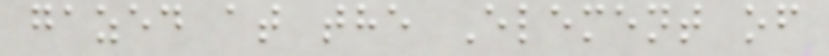gazed at the Element of
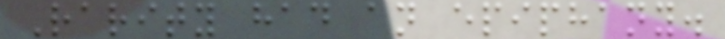Rarity had an epiphany.
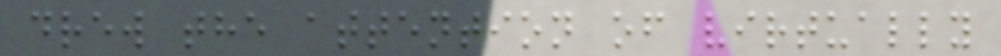drew the attention of virtually
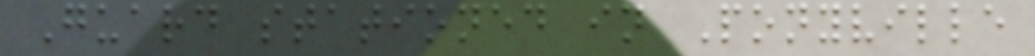Guard stationed in Ponyville
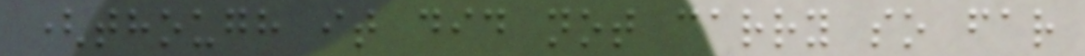(though it did not carry so far
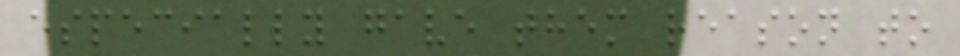especially gave them reason to
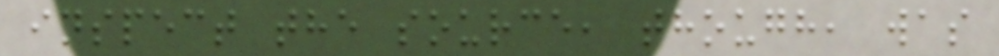inspect the source, though, was
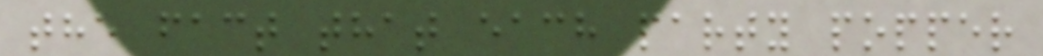the fact that each party popper
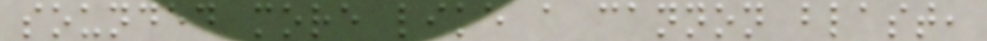sounded more like a cannon blast,
